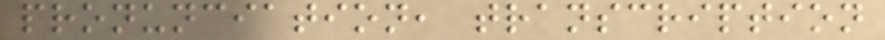pronunciation, transcription
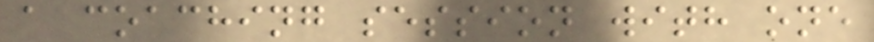a coaching session with one
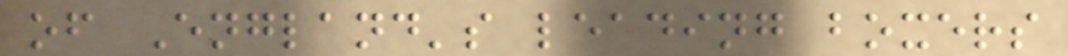of England's leading boxers
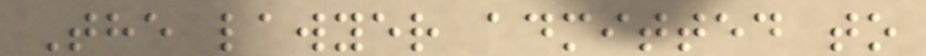The lawyer admitted to
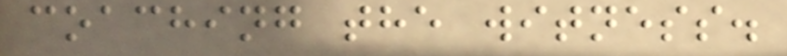coaching the witness.
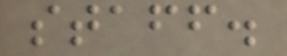staff.
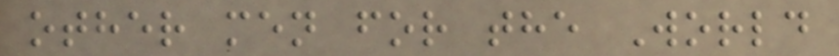other men for the World
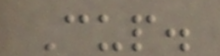Cup.
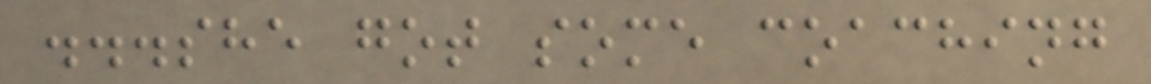...she got some coaching
